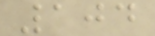104
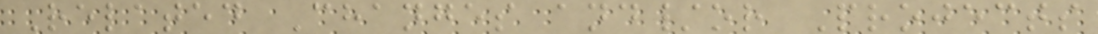Related Changes and/or Projects
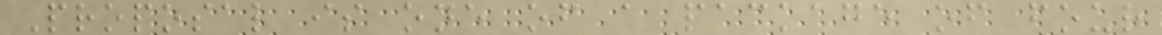Proposal is one of a package of four
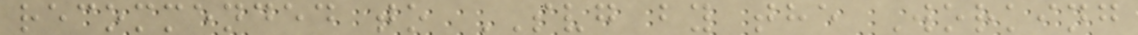recommended to SVG by the Working
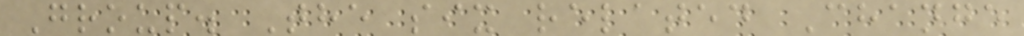Group. The six related Change
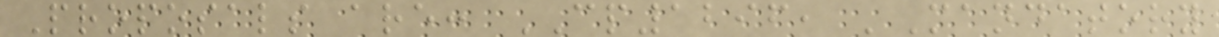Proposals are: CP1296, 'Mandatory
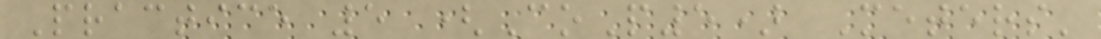Practice 5 (CoP5) Meters'
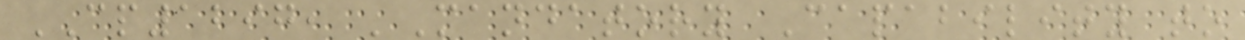CP1297, 'Mandatory Capability to
